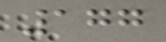177
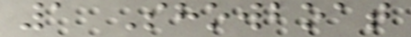1 Showboat
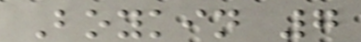Boykin 7
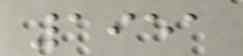1951
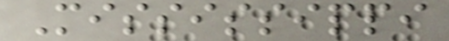Mississippi
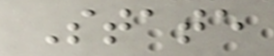State
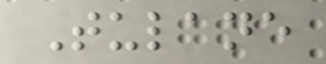Tulane
